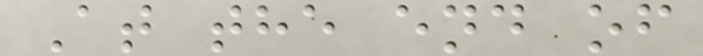At the end of
